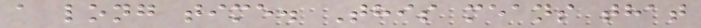a long time. This means that
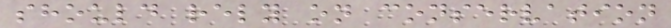should rely on conservation
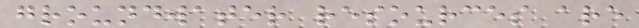groundwater resources are
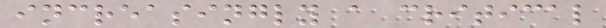increasingly a critical
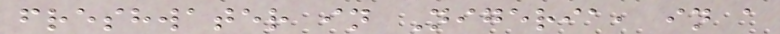freshwater in Nigeria, in a
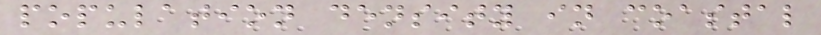population density in coastal
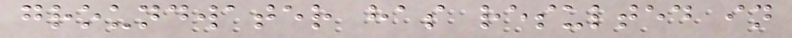groundwater has resulted in
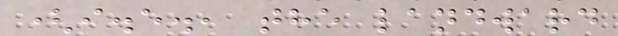(i.e., the landward
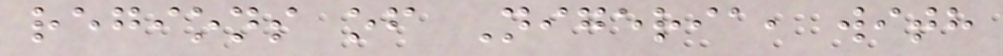regions of Nigeria, with
